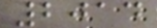2014
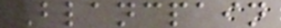Blancpain
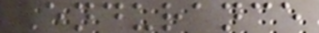Endurance
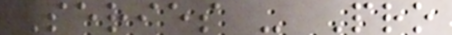Series - Pro
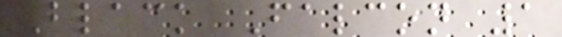Black Falcon 1
